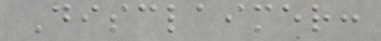Disclaimer:
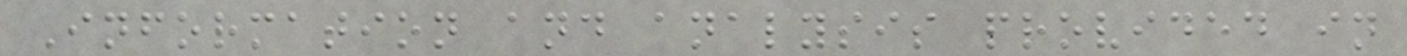Information and analysis provided in
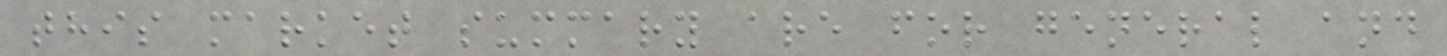this market summary are for general and
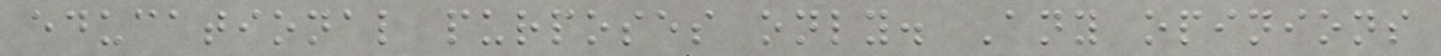educational purposes only. Any opinions
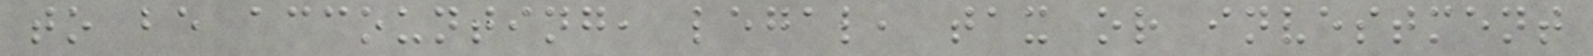to be accounting, legal, tax or investment
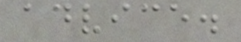advice.
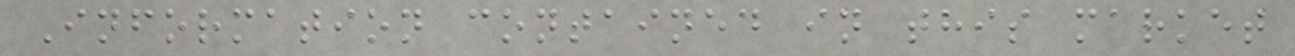Information contained in this market
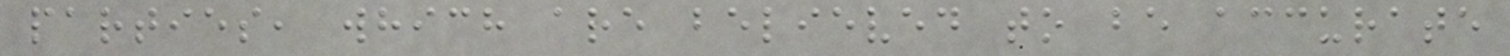parties, which are believed to be accurate
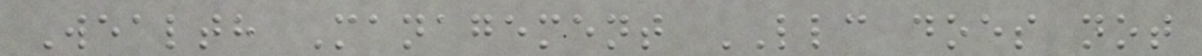Wealth Management LLC does not
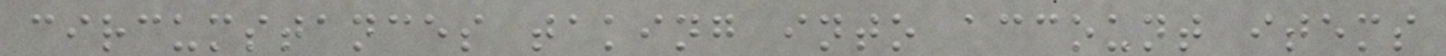circumstances taking into account items
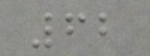62
